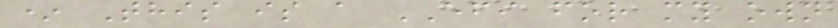* This is a EFI for my own
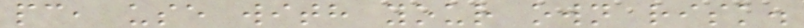pc, use with your own risk.
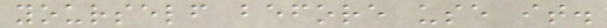yourself before use it.
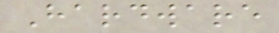Hardware
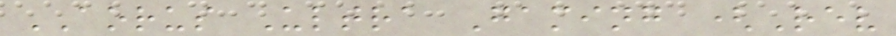AORUS Ultra Gaming (Rev
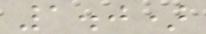1.0)
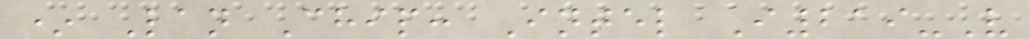* Lan Chip: Intel I219-V
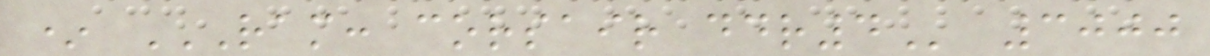* RAM: CORSAIR DDR4 3000
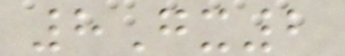8Gx2
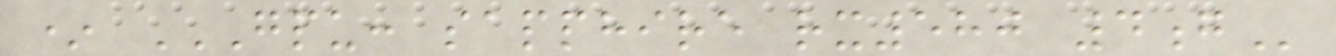* GPU: SAPPHIRE RX580 4G
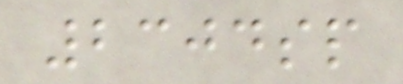2304sp
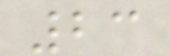23
